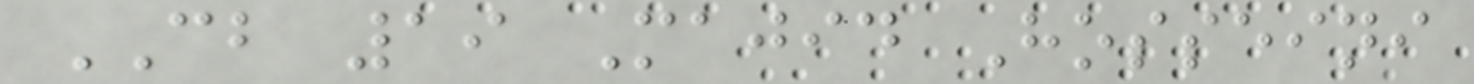CB 19 Majid Hosseini
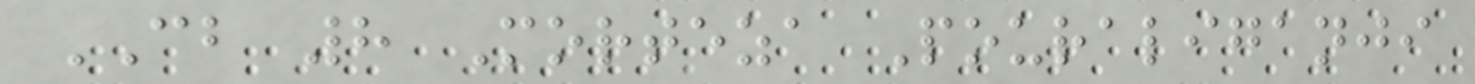CB 8 Morteza Pouraliganji
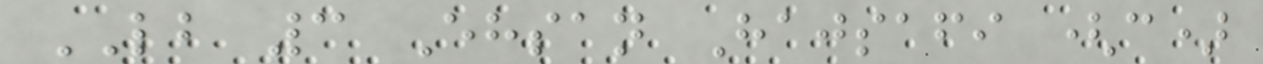LB 3 Ehsan Hajsafi (c)
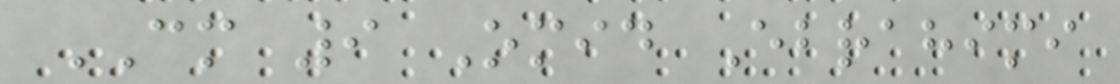CM 9 Omid Ebrahimi
